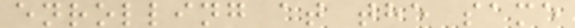enrolling at the same
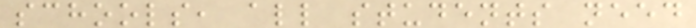schools, all students need
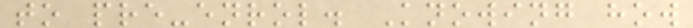to pre-enrol. Knowing how
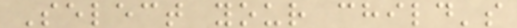Select your child's
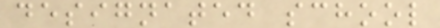designated school
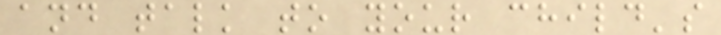and talk to your child's
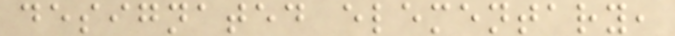designated elementary,
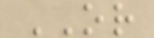OR
